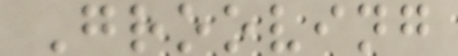Grooving
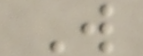W
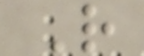R
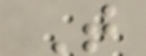T
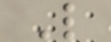L
